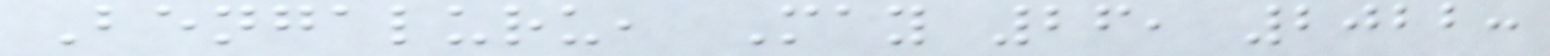Bengaluru, May 26, 2022:
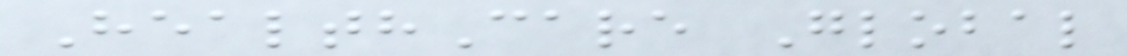HealthCare Global
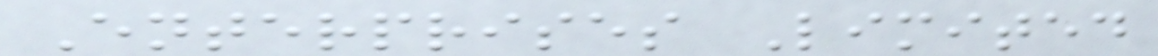Enterprises Limited
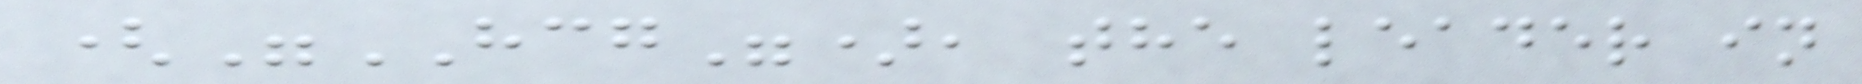("HCG"), the leader in
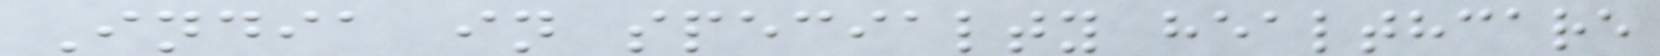India in specialty healthcare
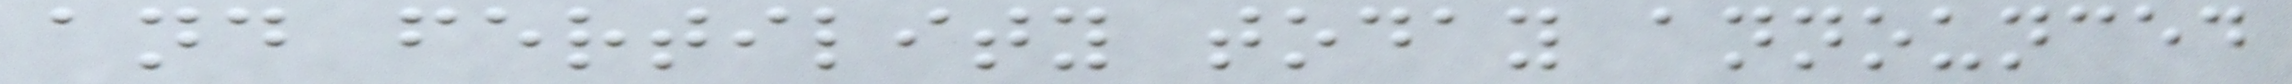and fertility today announced
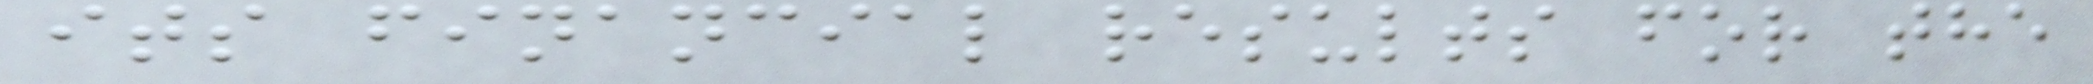its financial results for the
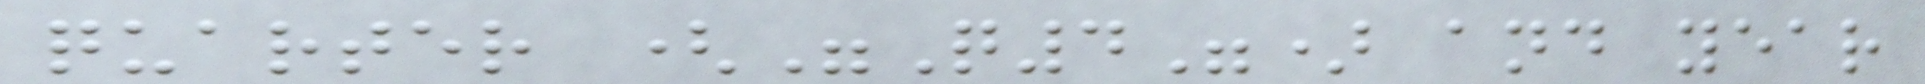quarter ("Q4") and year
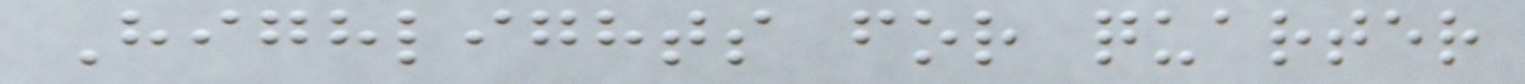Highlights for quarter
